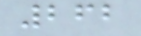262
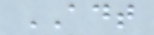ADT
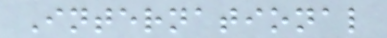International
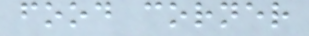food corner
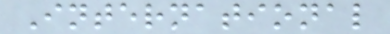International
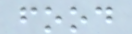food
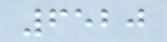6520
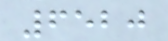6520
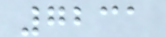7231
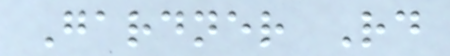Gardner Rd
